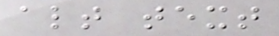alt text
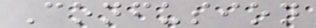Confusion
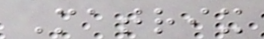Matrix
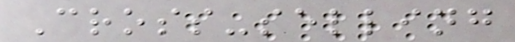Cross-selling
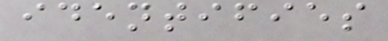identifies
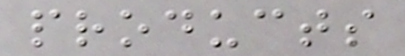products
